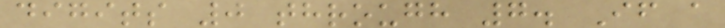digits 0 through 7. If a
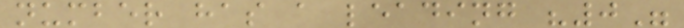number has a leading "0"
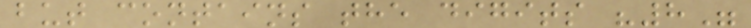but contains the digits "8"
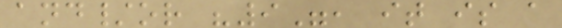and/or "9", it is a
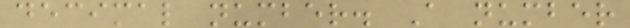decimal number. A number
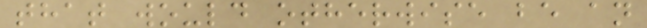that would otherwise be an
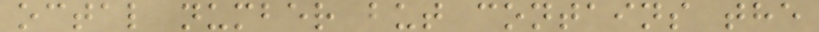octal number but contains the
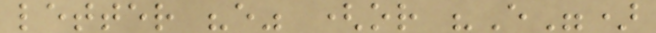letter "e" (or "E")
